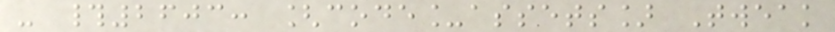- #2603: [code_assets] Tweak
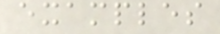examples
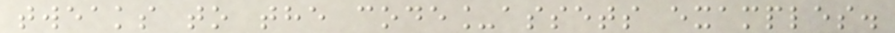tweaks to the code_assets examples.
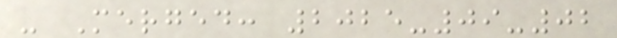- Merged: 2025-09-02
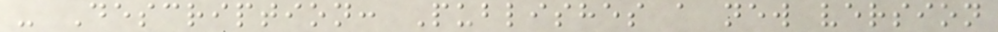- Description: Publishes a new version
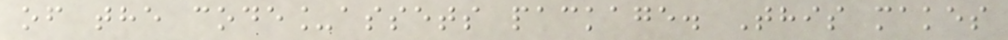of the code_assets package. This makes
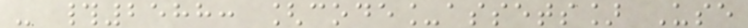- #2588: [code_assets] Use
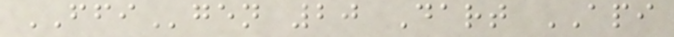FFIgen 20 Dart API
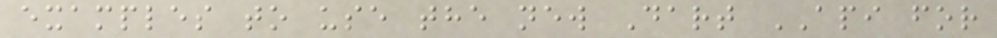examples to use the new Dart API for
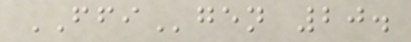FFIgen 20.
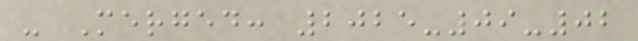- Merged: 2025-09-02
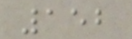152
